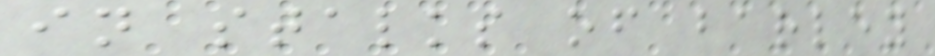in stalks of barley
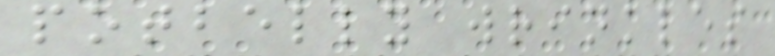potbelly wrinkles
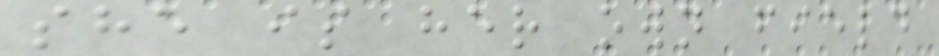she is her own field
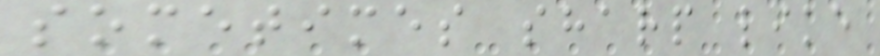sometimes sharp like
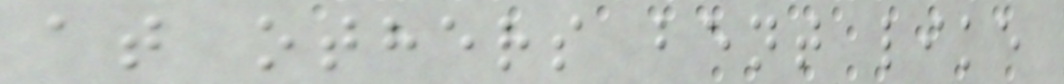at others bent like
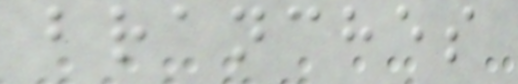branches
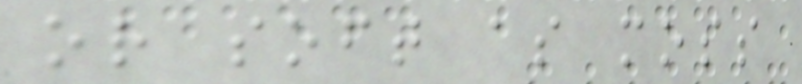or soft as moss
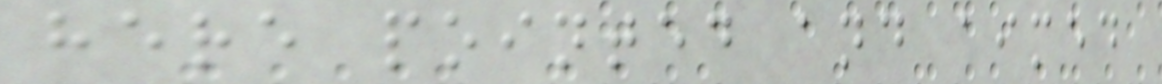here pointed and aimed
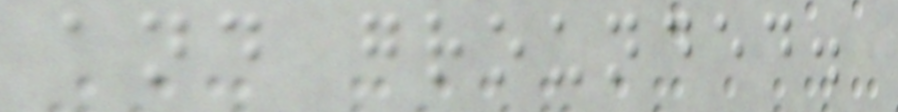and grounded.
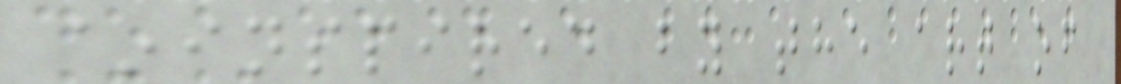~inspired by the art of
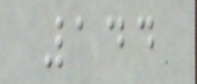144
